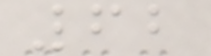62
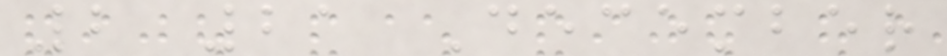2 21 December
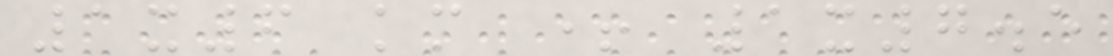1x6 km + 1x7.5
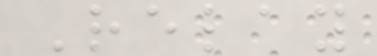Relay
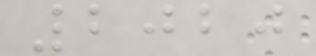2020
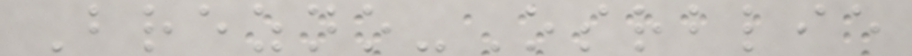Brezno-Osrblie
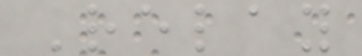Relay
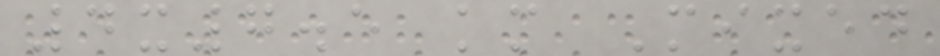4x7.5 km Mixed
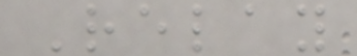Relay
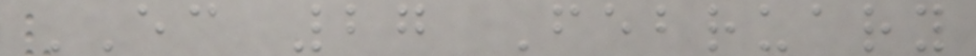EC 27 February
